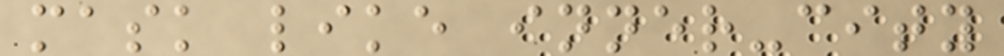mask like inner-city
